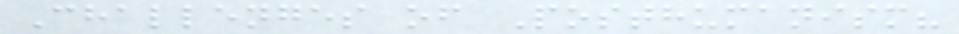Challenges of Posthumanism?
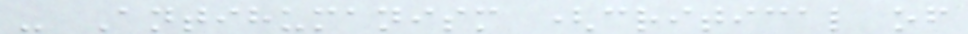- Antihumanism (critical of
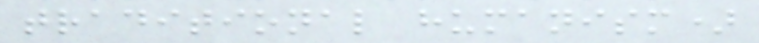traditional humanism)
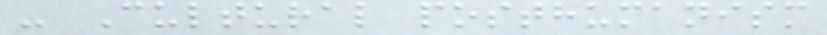- Cultural posthumanism
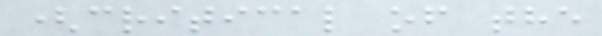(critical of the
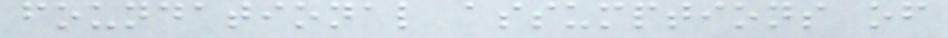foundational assumptions of
